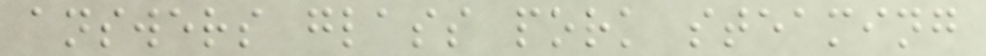answers glass pork steaming
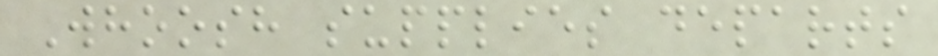Whoosh supplies departs
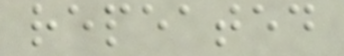repeated
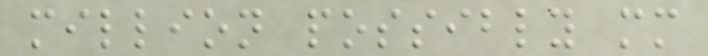million possibly mm
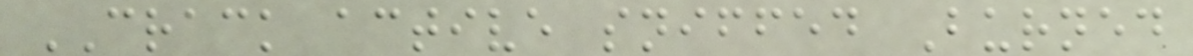CRACK active sniffed Burned
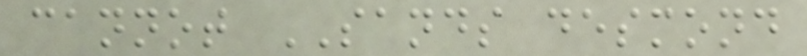cannot SANDS desmond
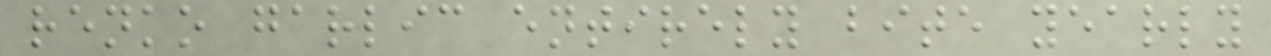renko garlic entirely bite yearly
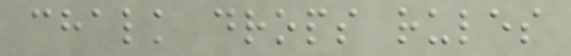chalk drops rules
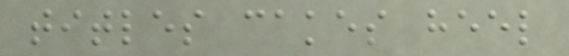titles cakes heel
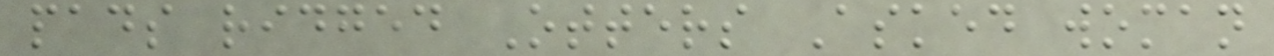pads ridged Otters Asked woman
